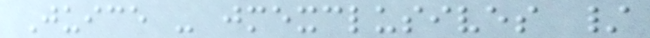Juice - jmexclusives /
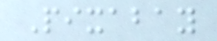Pixabay
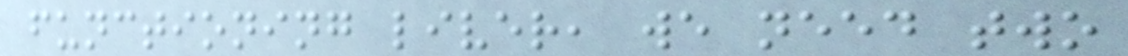functioning liver, we need two
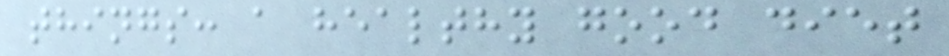things: a healthy good diet
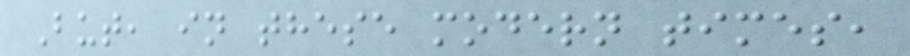But, in these modern times,
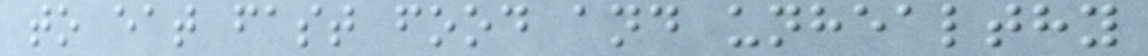to eat fast food and unhealthy
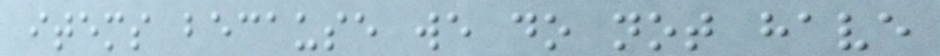items because we do not have
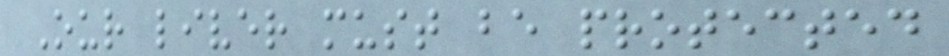Our liver must be protected
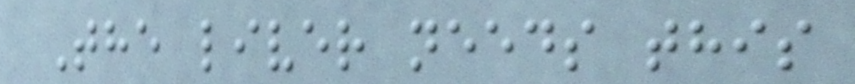The liver needs this
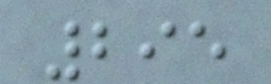295
